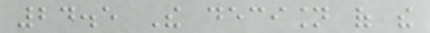24.5 The decision of the
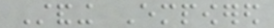Standing Empowered
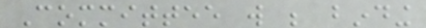Committee will be binding
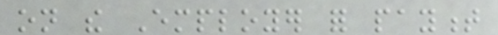on the Employer for payment
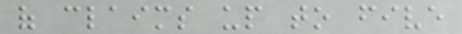of claims up to five
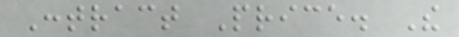Contract Price. The
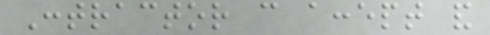Contractor can accept and
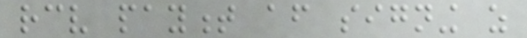receive payment after signing as
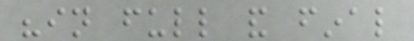"in full and final
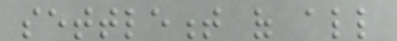settlement of all
